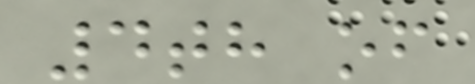4th of
